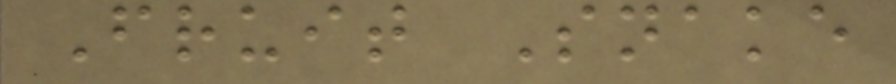Fruit Snake
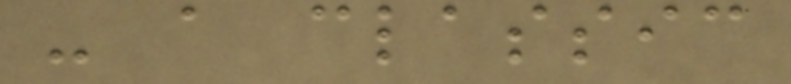- a classic
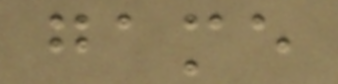game
